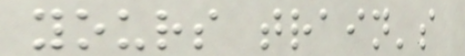yours train's
